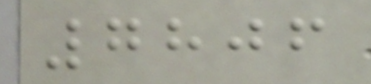7806
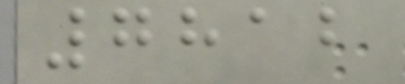7812
